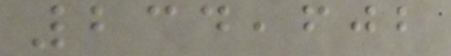234,602
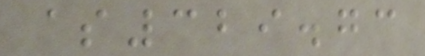$329.73
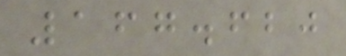167.620
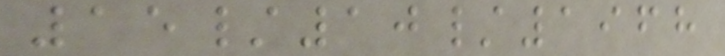15/10/1968
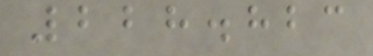228.823
